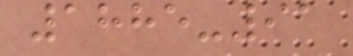1885-91
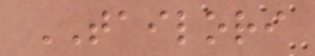TAILORI
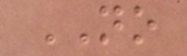NO
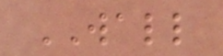WALL
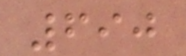690
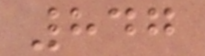847
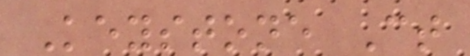Keystone Ct
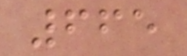665
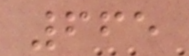665
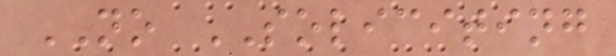NO SOLICITING
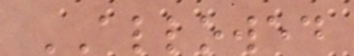ALLOWED
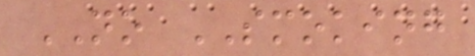NO SMOKING
